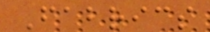Fabrics
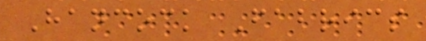Hancock Fabrics
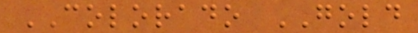COLORADO GOLD
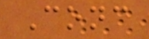Conc
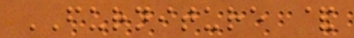FURNITURE &
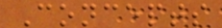Concepts
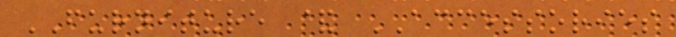FURNITURE & ACCESSORIES
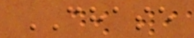CHASE
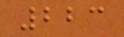223
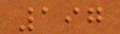197
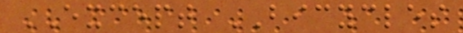EXCEPT BICYCLES
